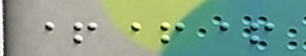+++
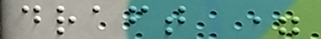draft =
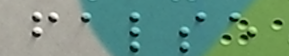false
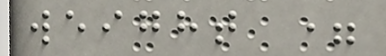weight =
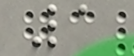1
